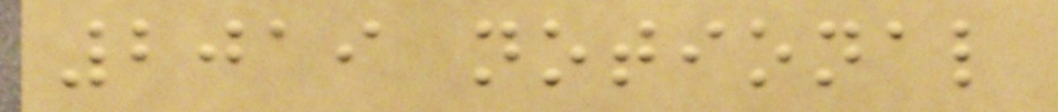2019 notional
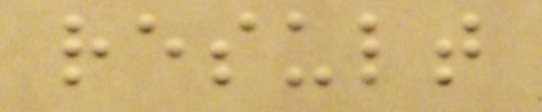result
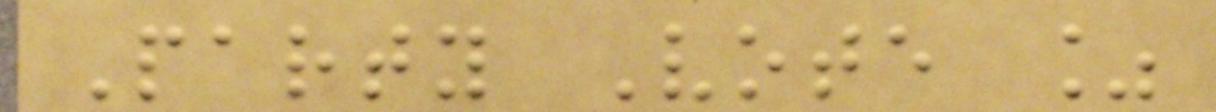Party Vote %
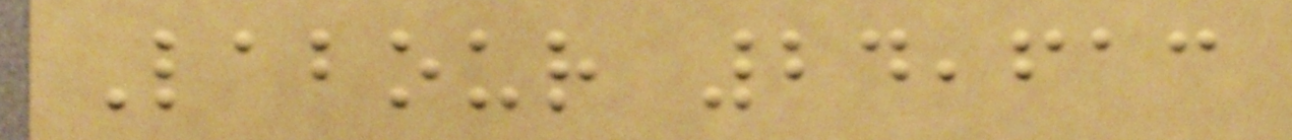Labour 24,613
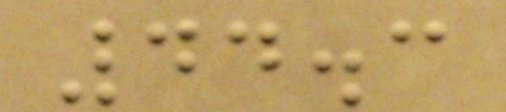44.3
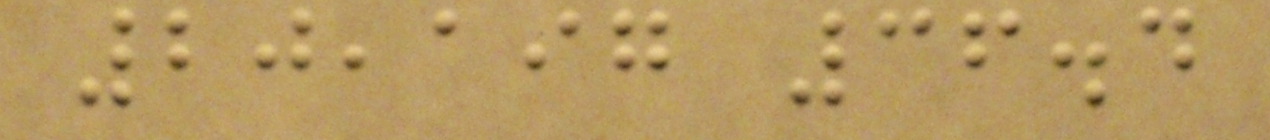20,197 36.4
